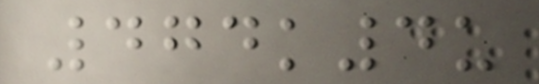474k4u
